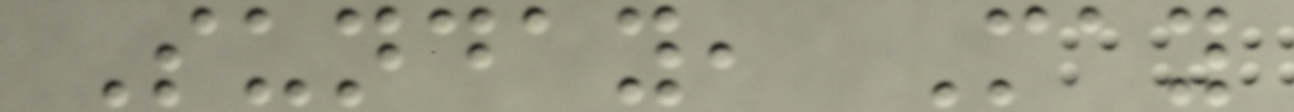Sunday, May
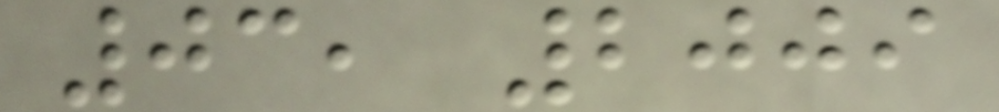03, 2009
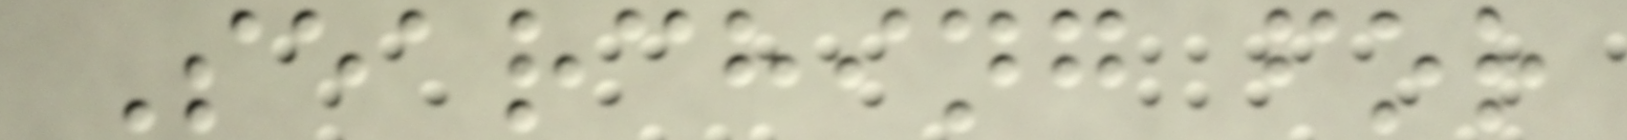Searching for
